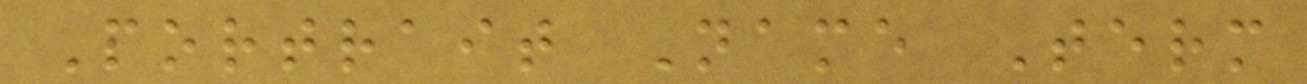Portrait Name Term
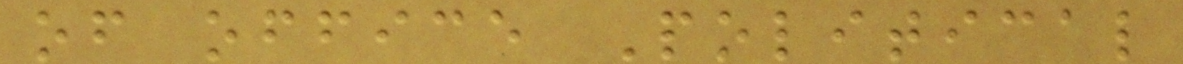of office Political
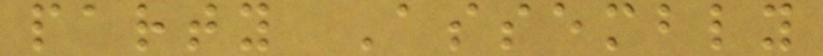party Assembly
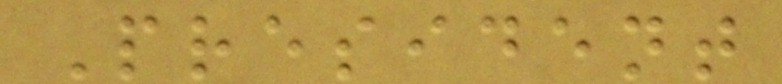President
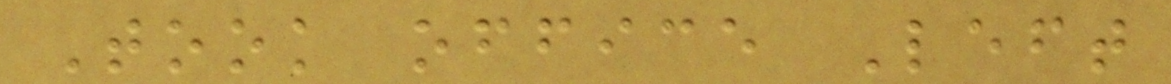Took office Left
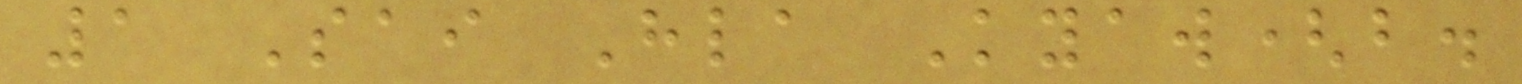1 Sai Hla Kyaw(b.
